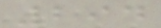294
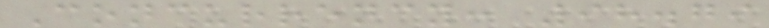Concurrency: 98.79
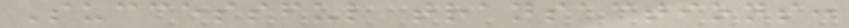Successful transactions:
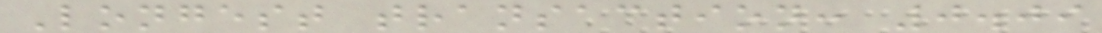Longest transaction: 0.09
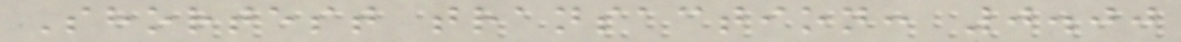Shortest transaction: 0.00
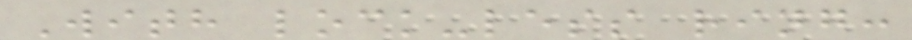With lock-less ring:
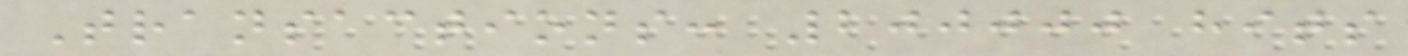Transactions: 200000 hits
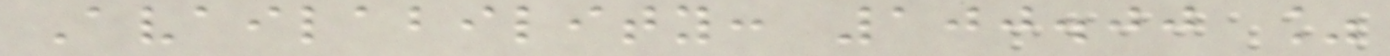Availability: 100.00 %
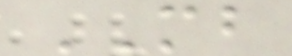MB
